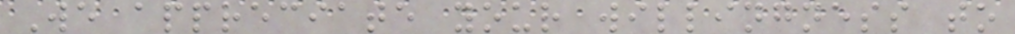We appreciate your willingness to
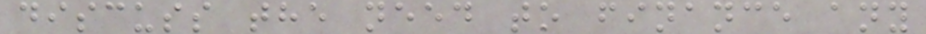discuss the need to finance any
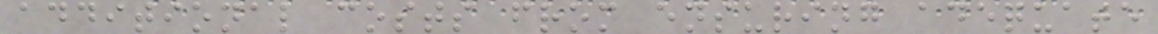additional costs from ensuring adequate
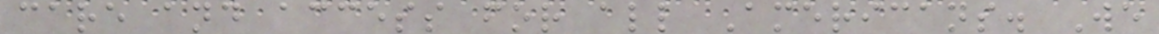care and access for all Americans. We
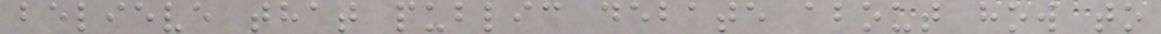believe that public debate about how to
